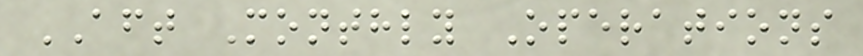AFT Monthly Operations
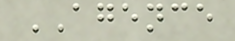AGENCE
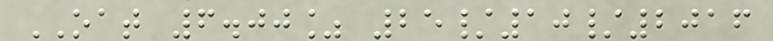OAT 6.00% 25/10/2016
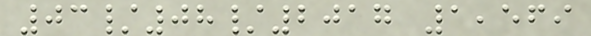03/08/2017 1,569
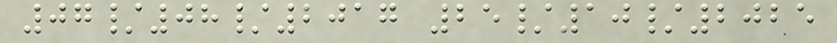07/08/2017 25/10/2025
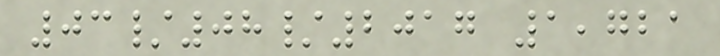03/08/2017 1,721
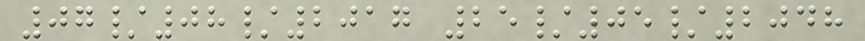07/08/2017 25/05/2048
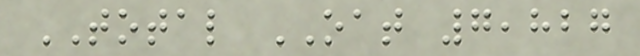TOTAL OAT 7,827
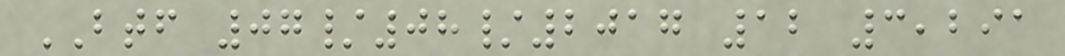BTF 07/08/2017 12 3,291
